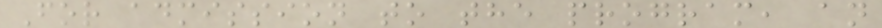For admission to the program, an
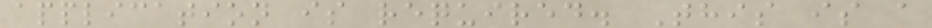application is required. This is a
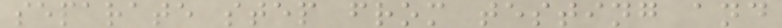separate step from testing and
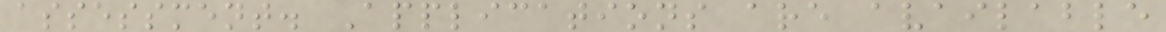assessment. Applications are available
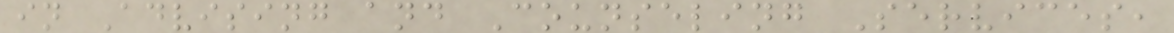in Advising and Counseling Services,
